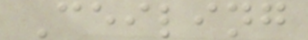Ceiling
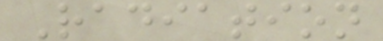Radiation
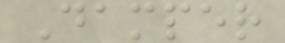Damper
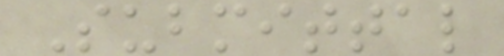Submittal
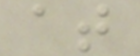at
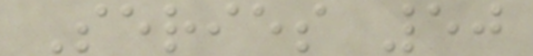Series 50
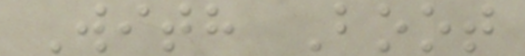With Boot
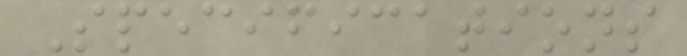Specifications
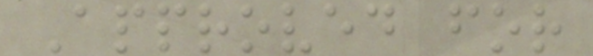Approved for
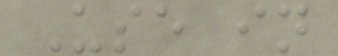Use in
